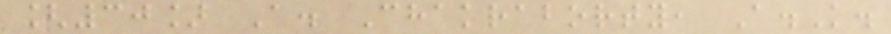[30] A. Chakraborty, A.K.
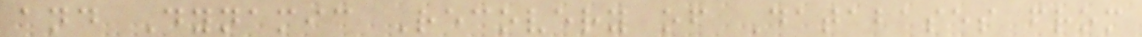and Dynamic Recovery of Databases from
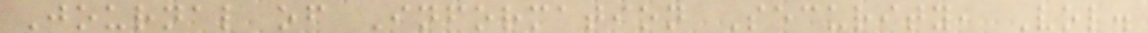Journal of Information Security, Vol.
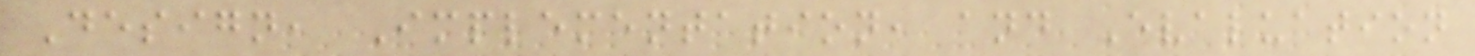Design, Implementation, and Evaluation
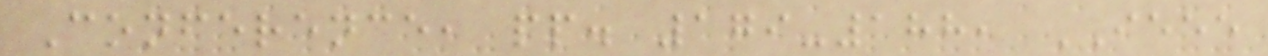Conference, pp. 179-188, IEEE
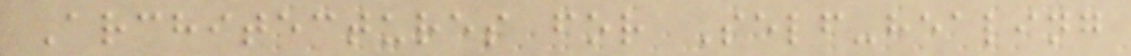Architectures for Self-healing
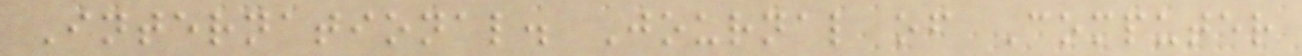International. Journal of Computer
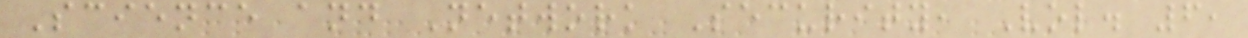Science and Network Security, Vol. 6,
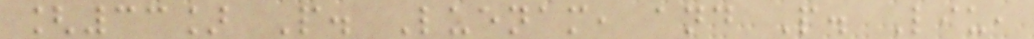[33] P. Luenam, and P. Liu,
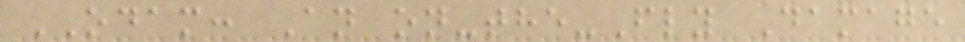ODAM: An on-the-Fly Damage
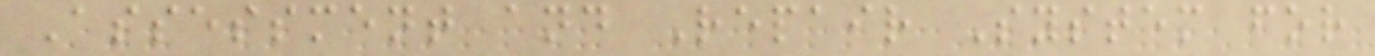Assessment and Repair System for
